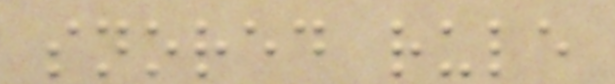snored rule
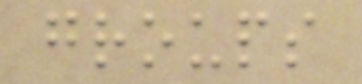groups
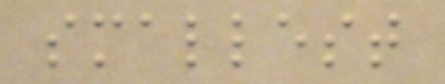smallest
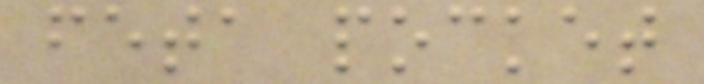feta pocket
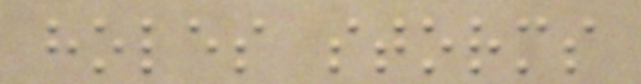holes storms
